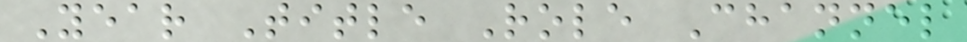Year Title Role Channel
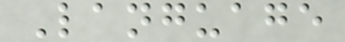Language
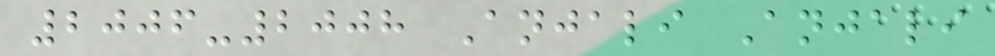2006-2008 Anjali Anjali
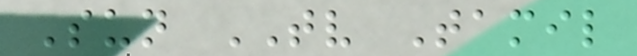Sun TV Tamil
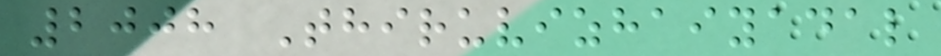2008 Thiruvizhaiyadal
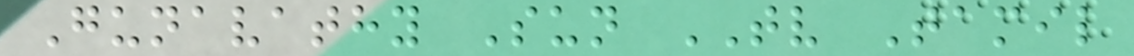Gunavathy Sun TV Tamil
